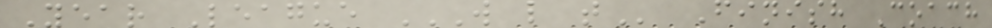Year League W L T Finish Coach
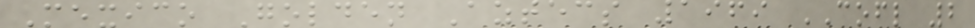Mexico Golden Aztecs 1969 COFL 2
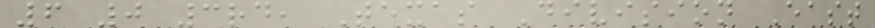6 0 3rd, Texas Division East
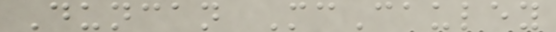Duncan McCauley
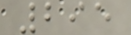295
